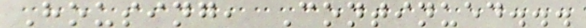Housing, Continued...
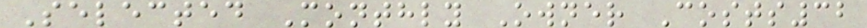Selected Monthly Owner Costs32
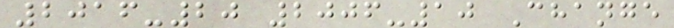2016-20 2006-10 Change
